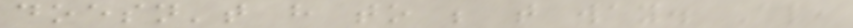doesn't have to be that way. Also,
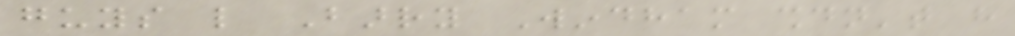guys like Barry Windham shouldn't have
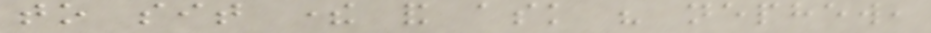to sit there and ask his nephew,
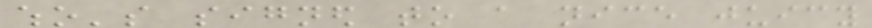who's signed to a nice juicy
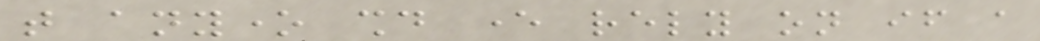that anyone should ever rely on if a
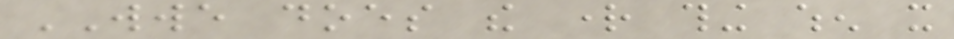WWE does the right thing when it
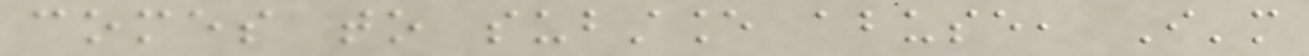comes to substance abuse, I'm
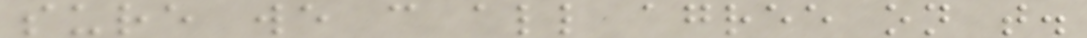sure we can all agree on that.
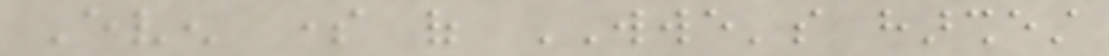Even some of WWE's harshest
